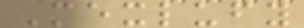Mexlufy
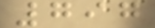797
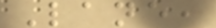Lane,
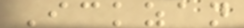Ickzan
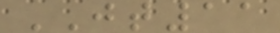JT11
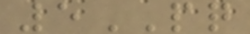5PQ
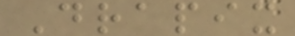Drapix
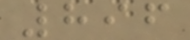896
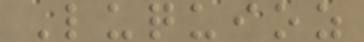Luquioz
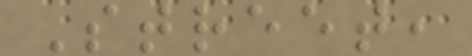Street,
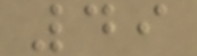49
